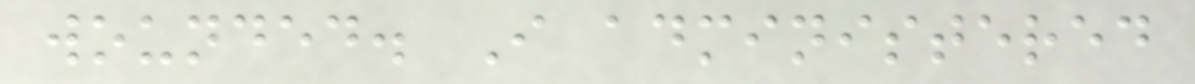wounded. I administered
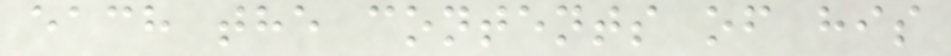each the contents of his
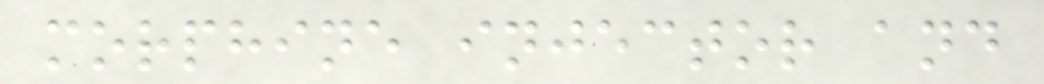morphine injector and
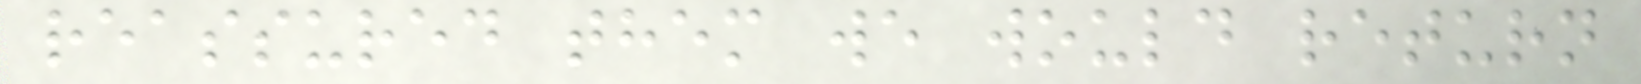reassured them we would return
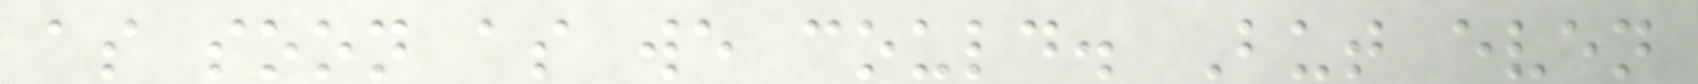as soon as we could. But even
